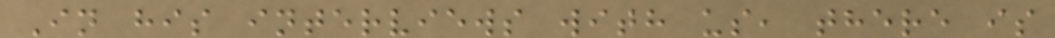In his interviews with us, there is
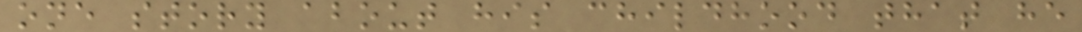one story about his childhood that he
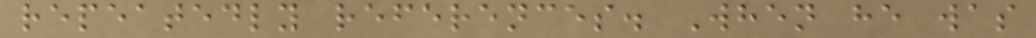repeatedly references. When he was
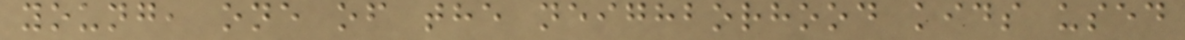young, one of the neighborhood kids used
